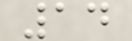14
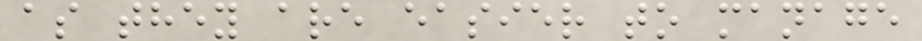as they are easier to manage
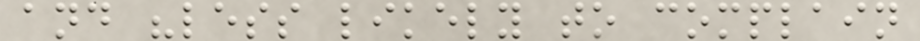and "less likely to complain
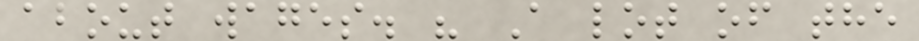about wages. " A lot of the
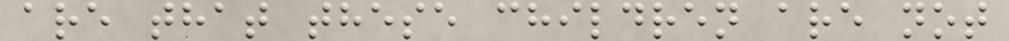are that these children are not
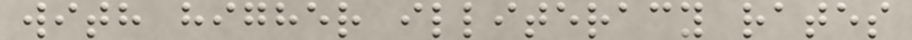with higher illiteracy rates
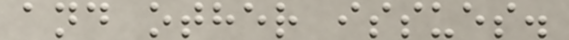and other issues.
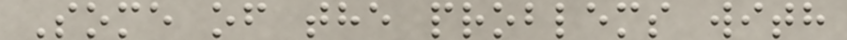Some of the problems with
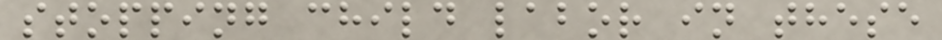stopping child labor in these
